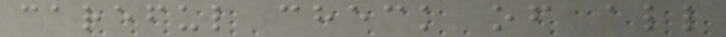careful check of all
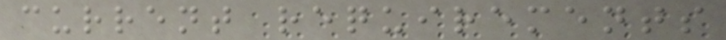current requirements
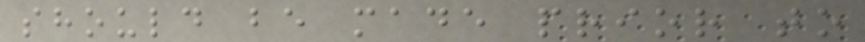should be made prior to
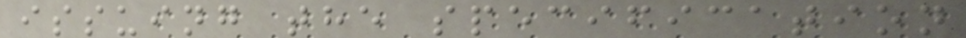issuing the specification
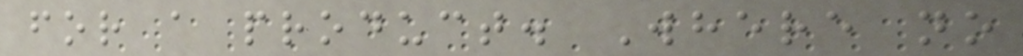for a product. Where no
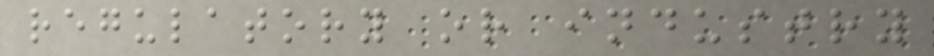regulatory or industry
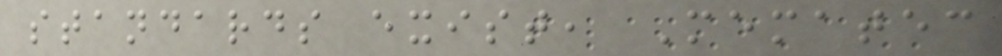standards exist, Mematec
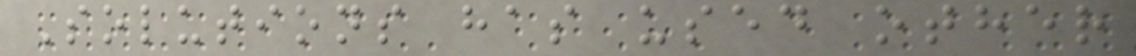Solutions has used other
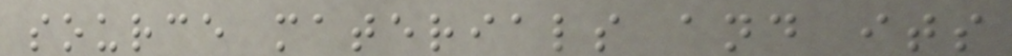source materials and its
